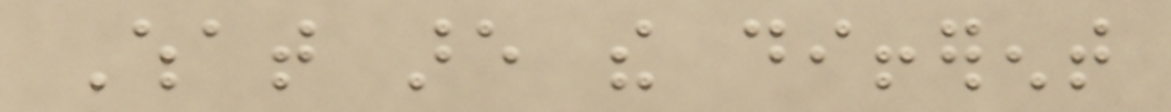What are the different
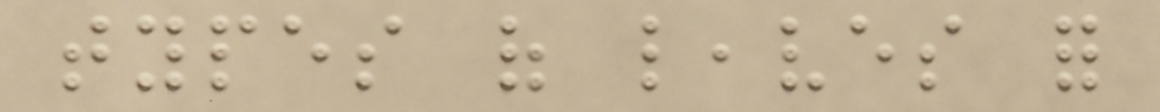types of leaves for
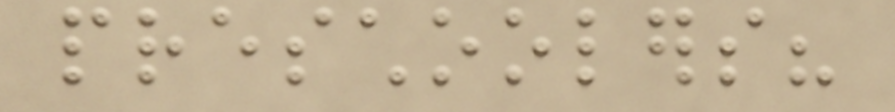preschoolers?
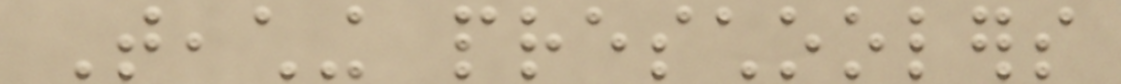Teaching preschoolers
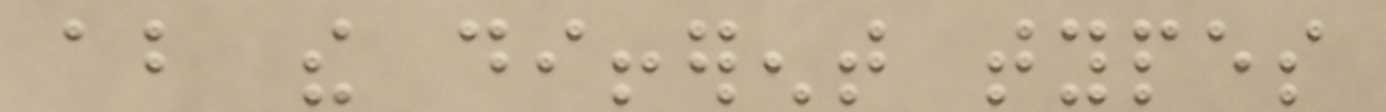about the different types
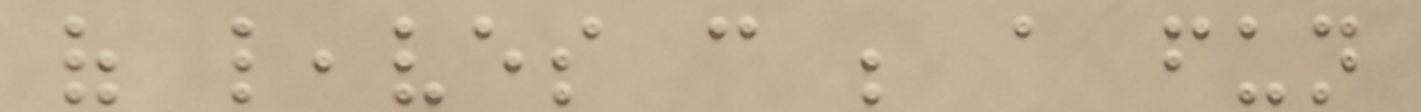of leaves can be a fun
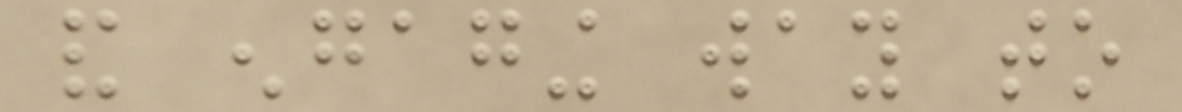and engaging way to
